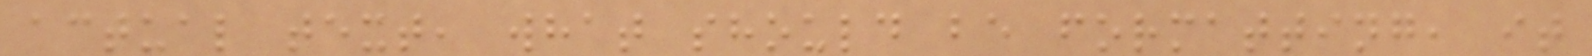actual text, what should be formatting, it
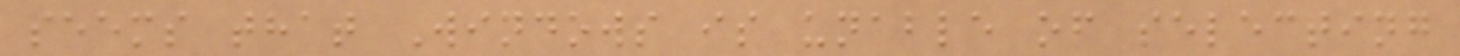seems that Windows is unable of selecting
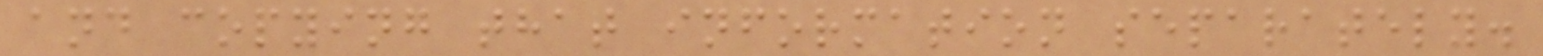and copying that information separately.
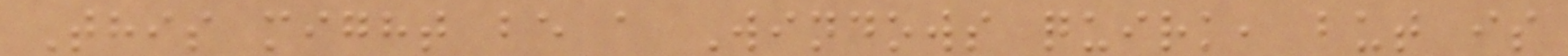This might be a Windows quirk, but is
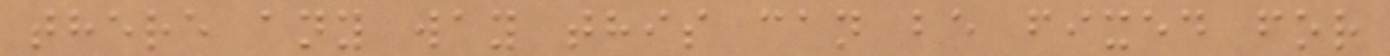there any way this can be fixed for
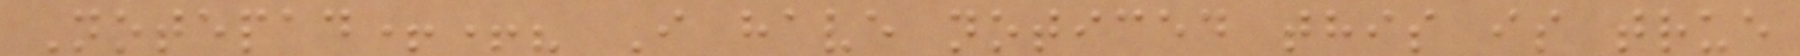Notepad++? I have noticed this is true
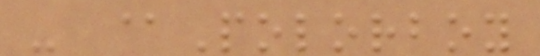- @Polorboy
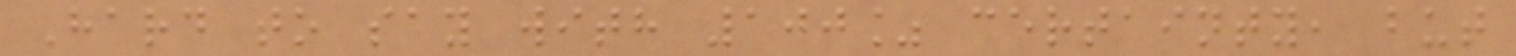Hard to say with 100% certainty, but
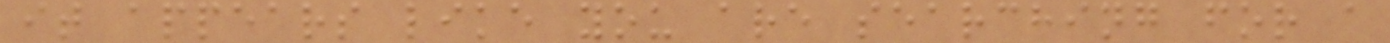it appears like you are searching for a
